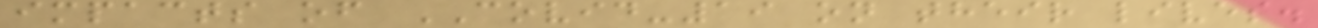impacts of COVID-19 on their lives.
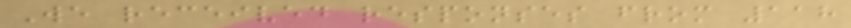We received responses from 118
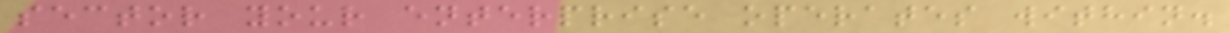sector your enterprise operates within.
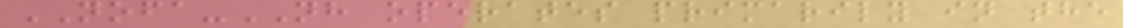NOFA-NH operates primarily in the
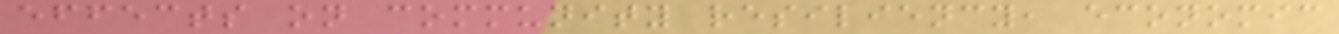effects on community resiliency, economic
